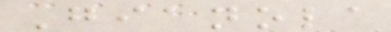Gianola
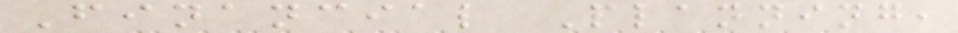Financial Planning,
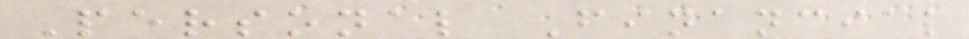Personal Financial
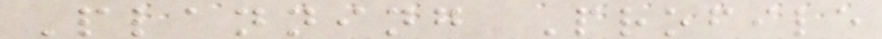Planning Profile
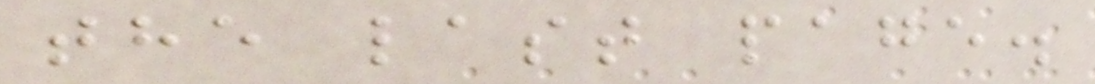the last page.
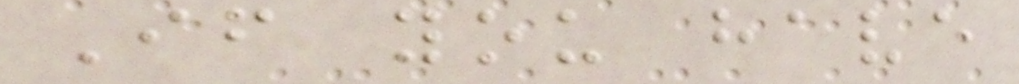If you have
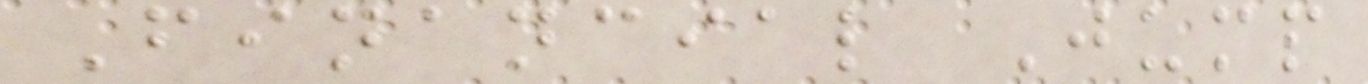Financial Jump
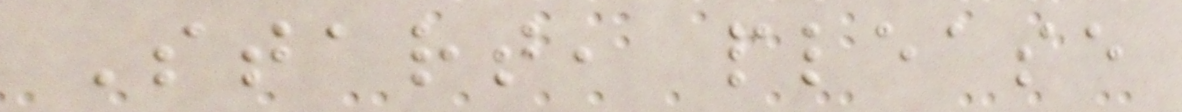Start, please
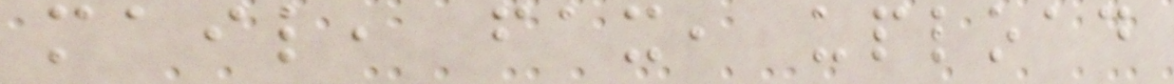mail, fax, upload
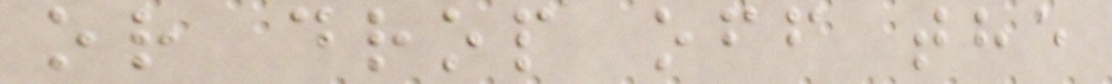or drop off the
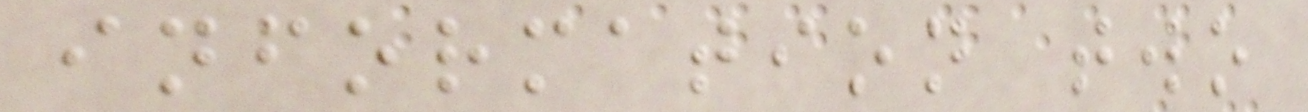information two
